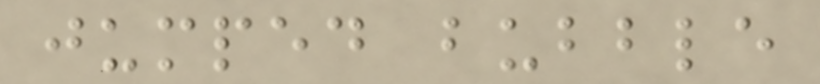jumped bubble
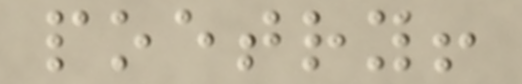poetry!
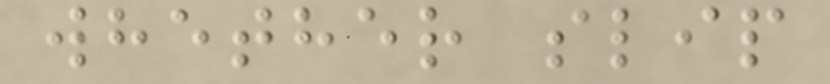whether slip
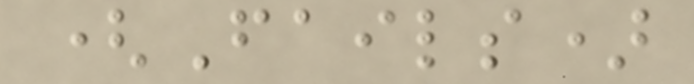(Fails)
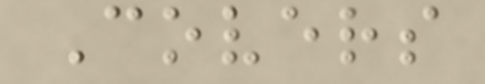Covers
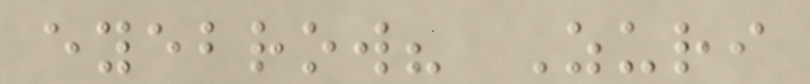eyebrow? Zuri
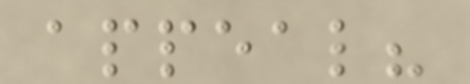appeal?
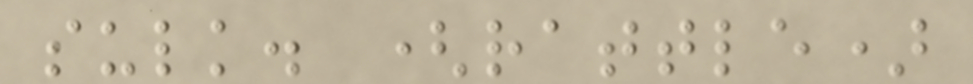sulk. (rattle)
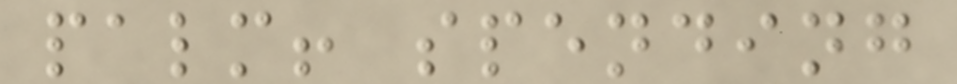palm! spending
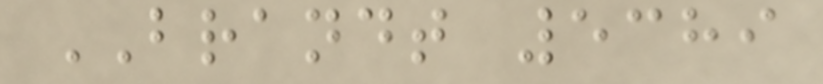BRANDT 5389
